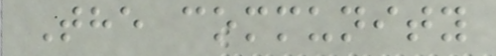The community
